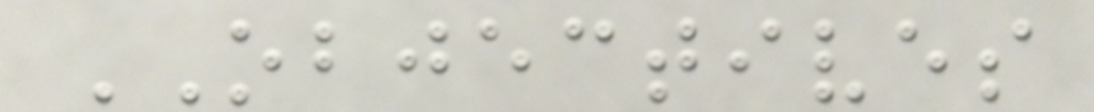OBJECTIVES
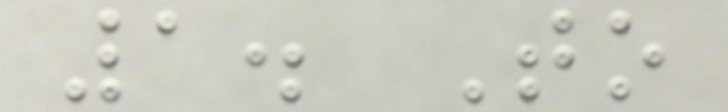1. To
